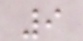9
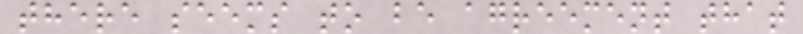there seems to be agreement that
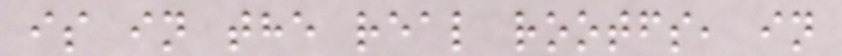is in the real rootfs, in
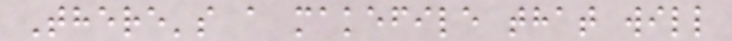There's a makefile that will
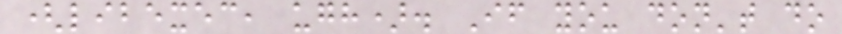(libexec, ugh). If you don't do
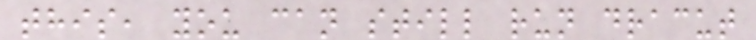this, you can still run dracut
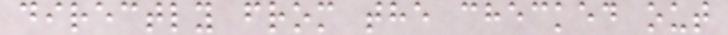directly from the checked out
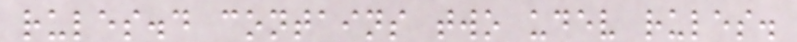rules.d contains two udev rules.
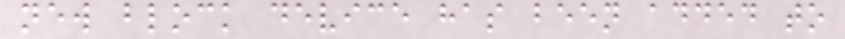new block device has been added to
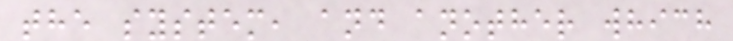the system, and another which
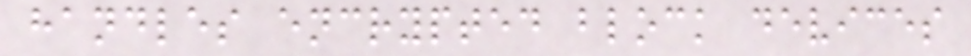handles encrypted block devices
